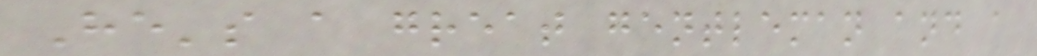He's a great gentleman and a
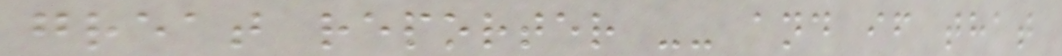great reporter -- and if that
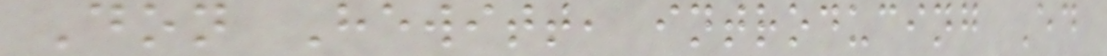Don Hewitt, introducing Ed
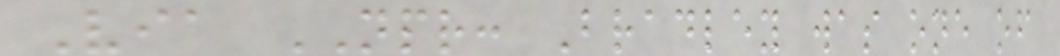Via NPR: Bradley was one of
